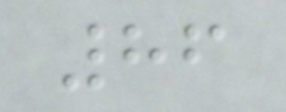86
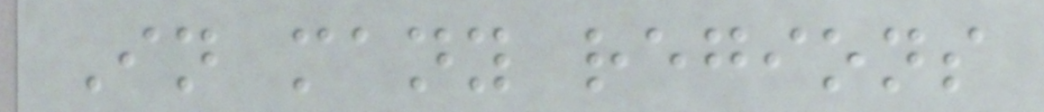In many regions
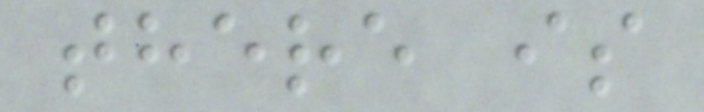there is
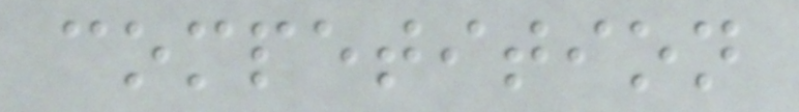competition
